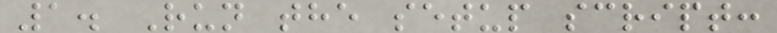1. Run the setup script:
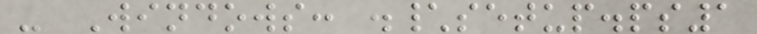- Windows: .\setup.ps1
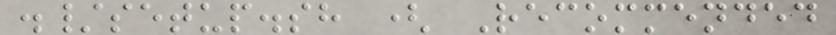./setup.sh ( Recommended
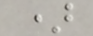)
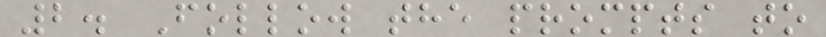2. Follow the prompts to
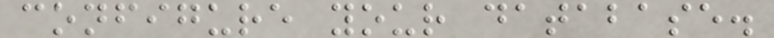configure your database.
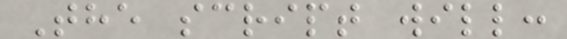The script will:
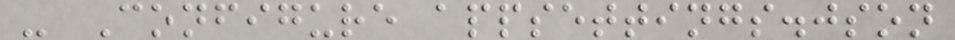- Configure appsettings.json
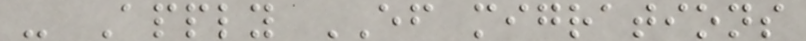- Apply EF migrations
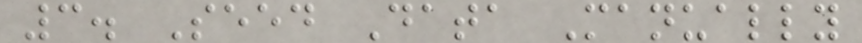3. Seed Data Manually
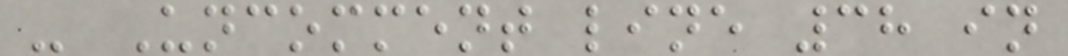- Uncomment line 38 in
